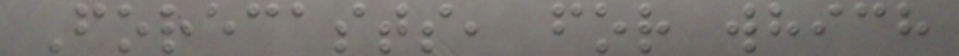Forecasts, for which
